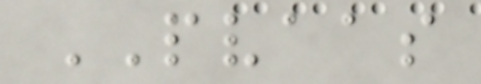PVAAS
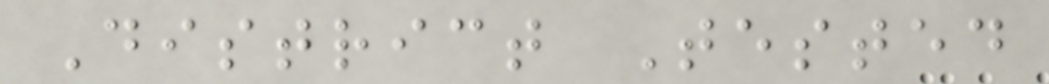District Tested
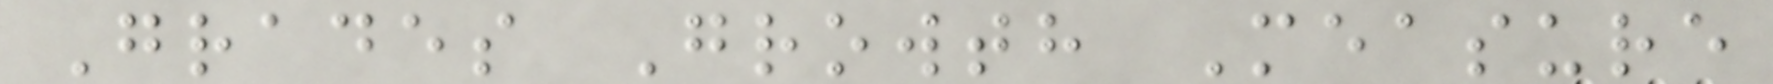Grades Growth Measure
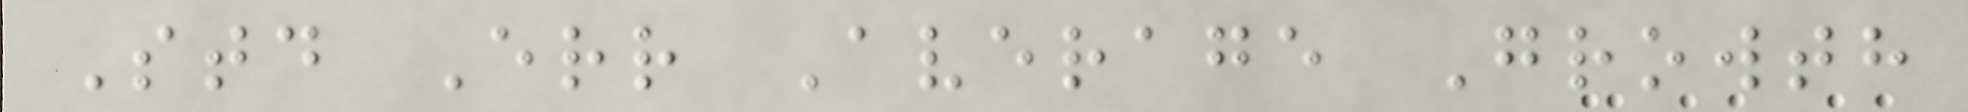Std Err Average Growth
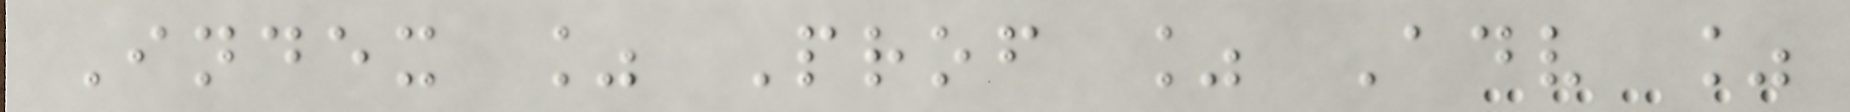Index % Prof % Adv %
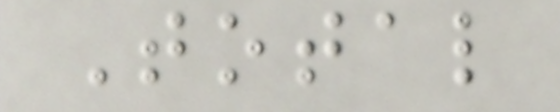Total
